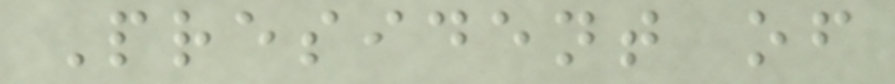President of
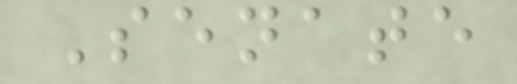Senate
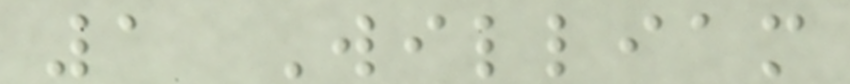1 William
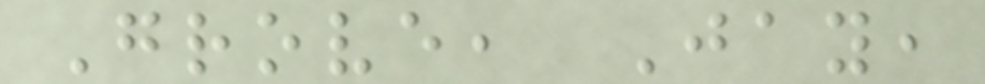Grove, Jay,
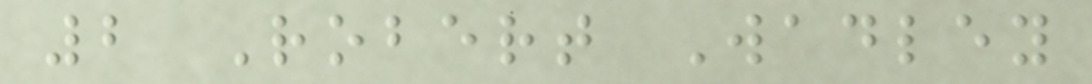2 Robert Wadley
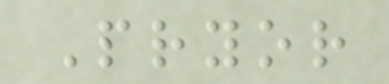Pryor
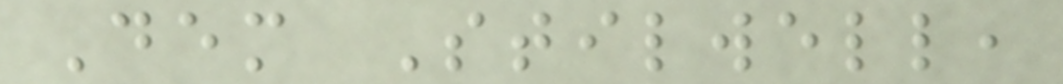Dem Stilwell,
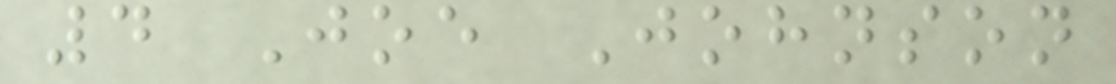4 Joe Johnson
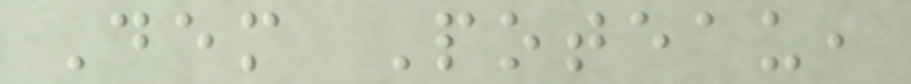Dem Poteau,
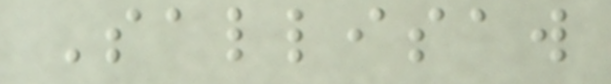Sallisaw
